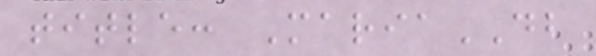title: MariaDB
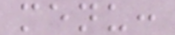menu:
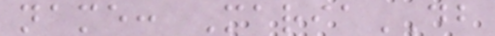name: MariaDB
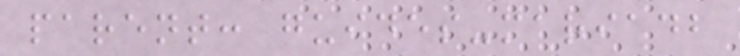parent: guides-mariadb
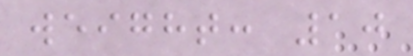weight: 10
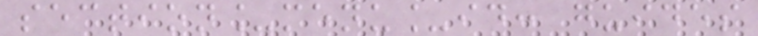section_menu_id: guides
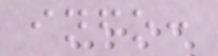info:
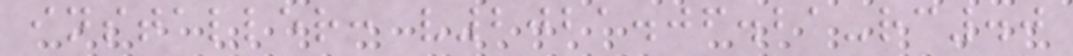installer: v2021.06.21-rc.0
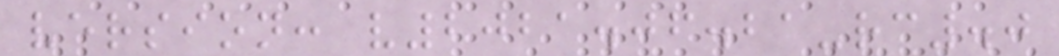version: v2021.06.21-rc.0
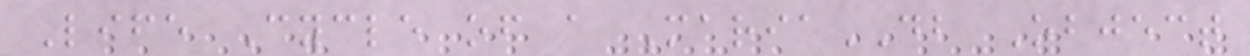Life Cycle of a MariaDB Object
